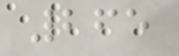265
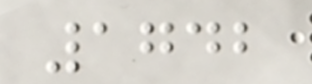1742
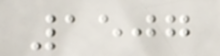1507
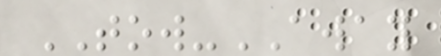TOW-AWAY
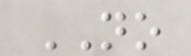NO
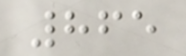865
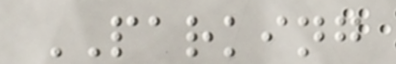PARKING
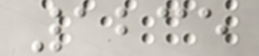1235
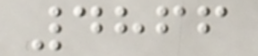4866
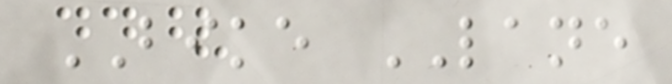BIKE LANE
